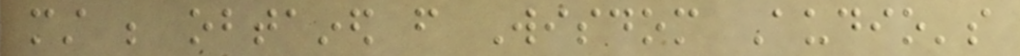must be obtained from Wisdom Audio's
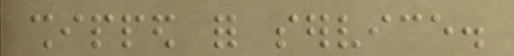shipped for service.
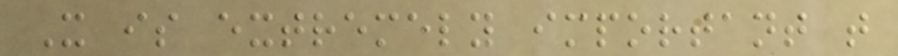It is extremely important that
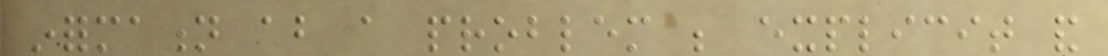information about a problem be explicit and
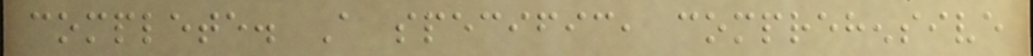complete. A specific, comprehensive
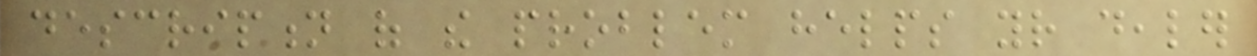description of the problem helps your dealer
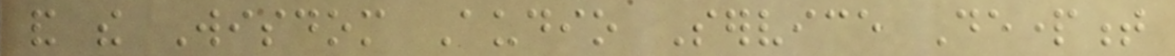and the Wisdom Audio Service Department
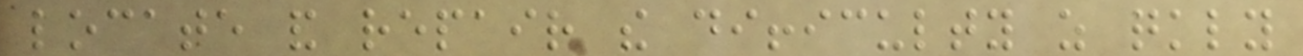locate and repair the difficulty as quickly
